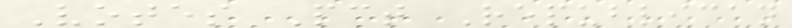Votes Pct Republican
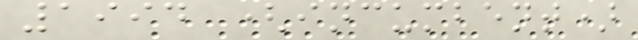1994 (incumbent)
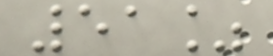51%
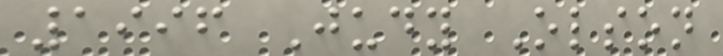1996 Judy Olson
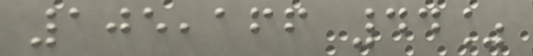105,166 44%
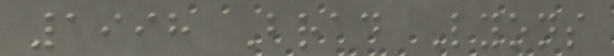1998 Brad Lyons
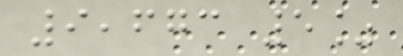9,673 5%
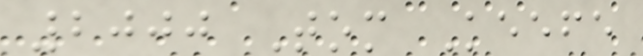2000 Tom Keefe
